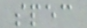spec
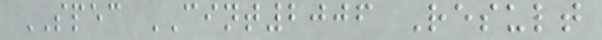SPEC CINT2006 Result
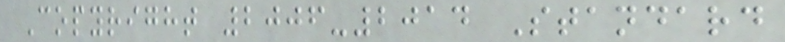Copyright 2006-2014 Standard
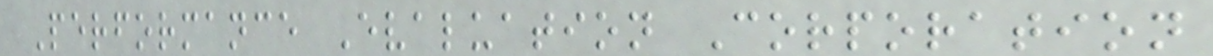Performance Evaluation Corporation
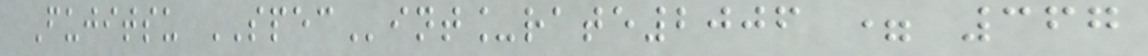Fujitsu SPECint_rate2006 = 367
